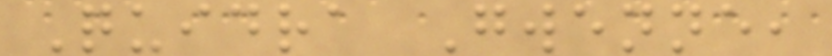Quidra Gwenne,
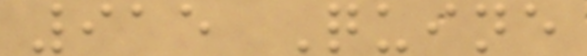915 Quine
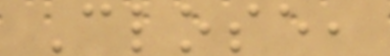Close,
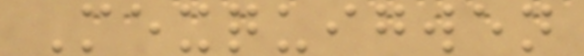Mexquigwen
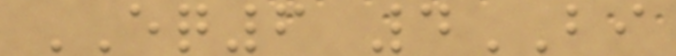EQ6 4BI
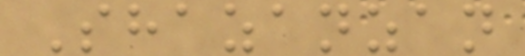Shazanzan
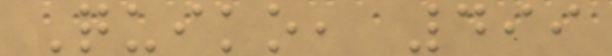Quiko, 499
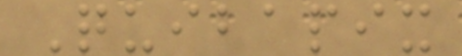Quibapix
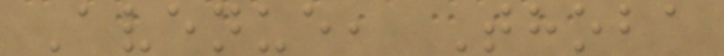Avenue, Thoba
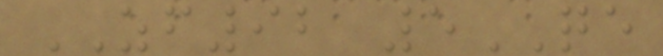ZF92 5QE
